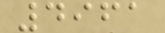4961
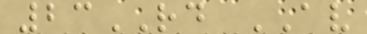23RD AV
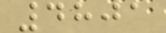4801
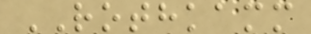ROTHKAMM
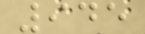945
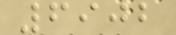6902
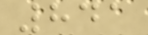841
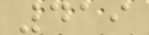419
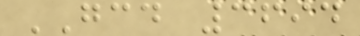GCD 3694
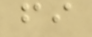fi
